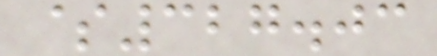$327.03
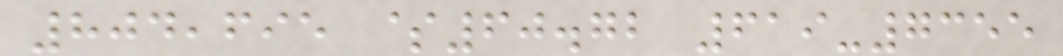804,695 $60.72 619-7355
